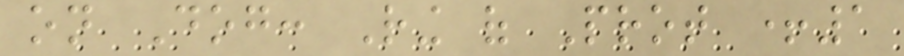on Dog: Ring of Prot +1
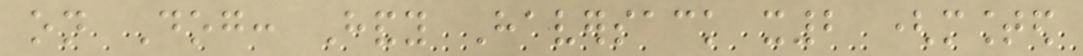on Dog: Handy Haversack x2 (mounted
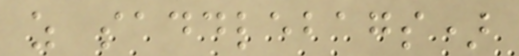as saddlebags)
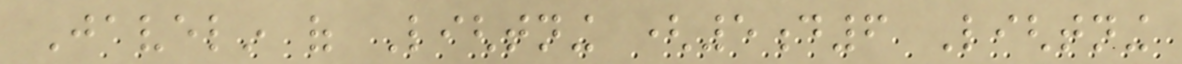Javelin of Lightning (5d6 Lightning
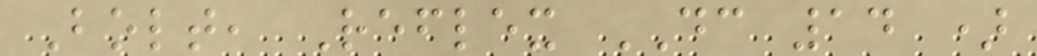Bolt, Reflex DC 14 )
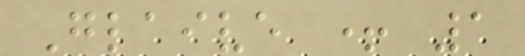Glaive + 1
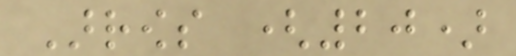Arrows (20)
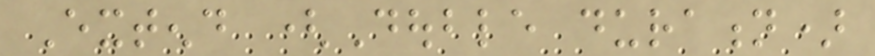Extend (Double duration)
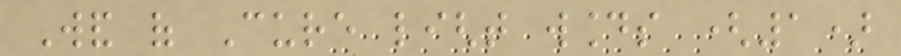Wand of Cure light wounds (1)
